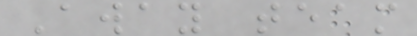Away team
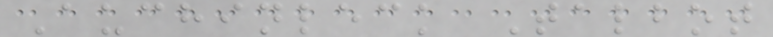Auchinleck Talbot
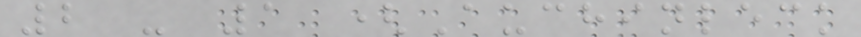2 - 1 (Auchinleck
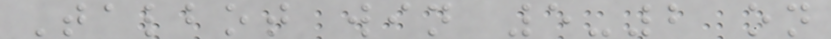Talbot win 5-2 on
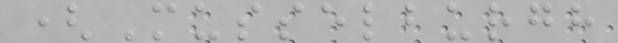(Musselburgh
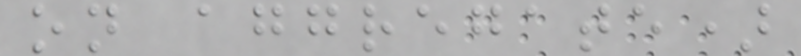on aggregate)
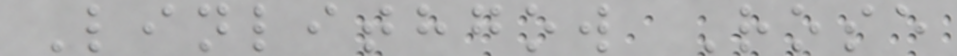Linlithgow Rose
